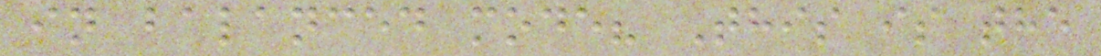in balanced mode? This is the
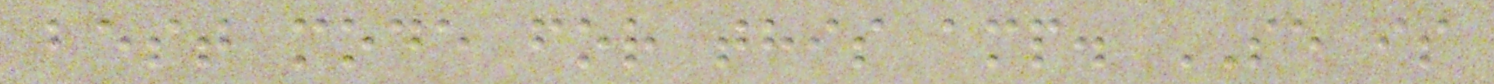best mode for this amp. SE is
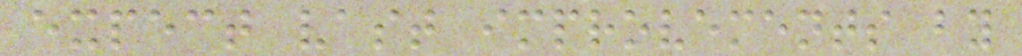expect vast improvements by
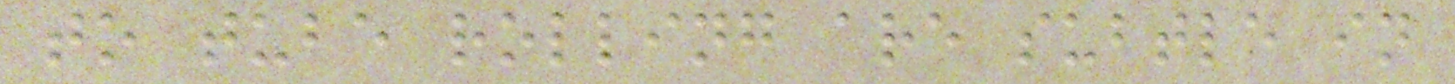to tube rolling are subtle in
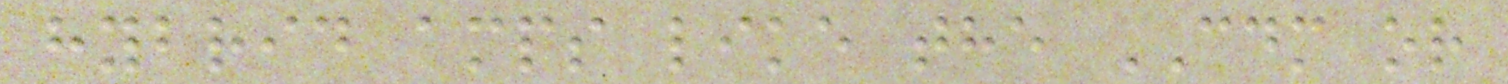hybrid amps like the CDM or
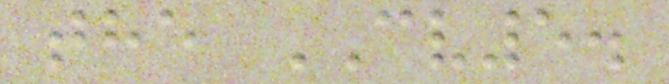the CV5.
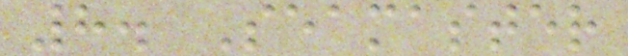8. Seamaster
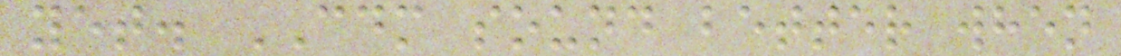yet. CDM sound better when
